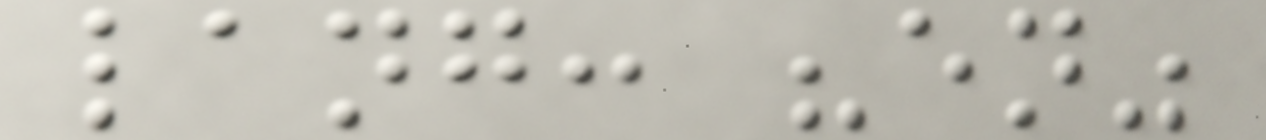lang: "en"
